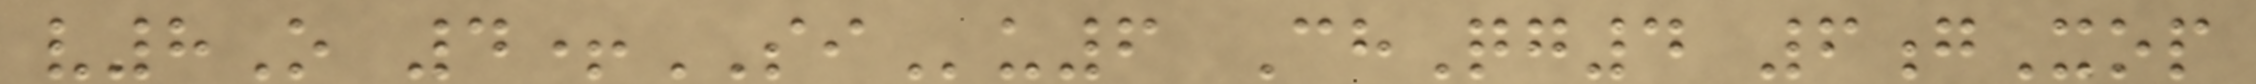v8O 4+SIu6 ChQg4 6gXop
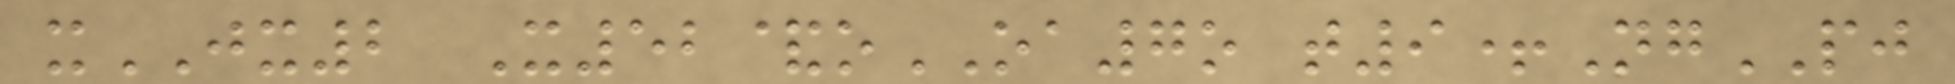xJX2 X52&oOA7o t9+NgPJ
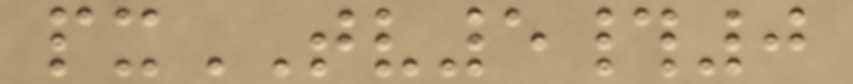pxTV5#0
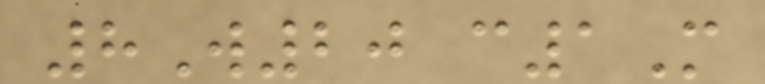8W20 c1M
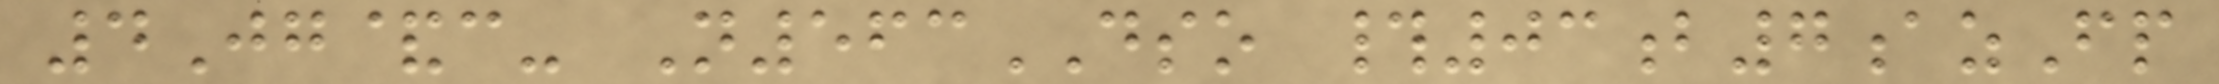4Jg&c- N563DSO #03b7azFp
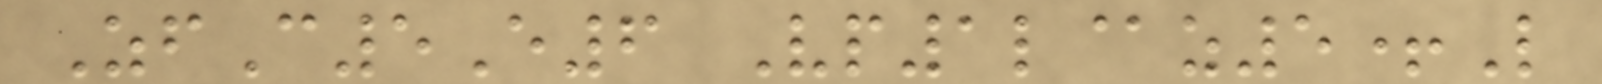ZfC5E6 Vp1l@z5+L
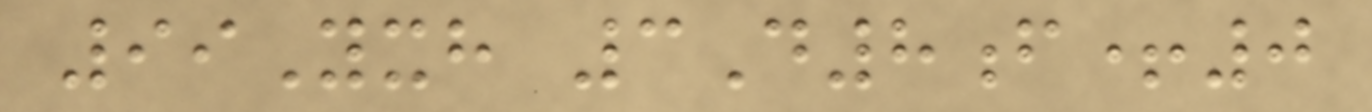99Yxh 3D8f+0
